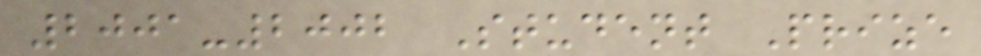2001-2002 Student Prize
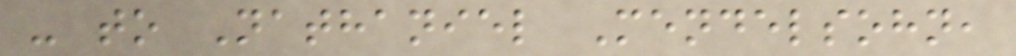- to Nathaniel Mendelsohn,
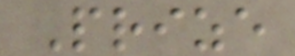Prize
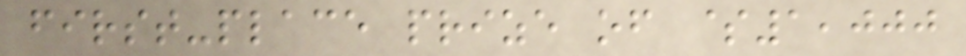first-place prize of $1,000
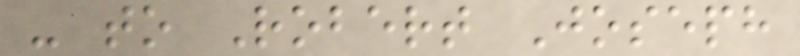- to Robert Joseph
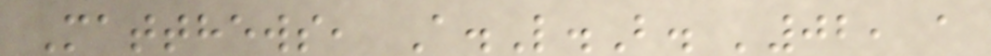Matthews, A.L.B. '02, a
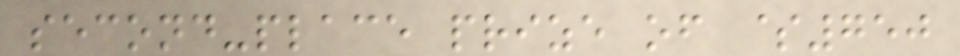second-place prize of $750
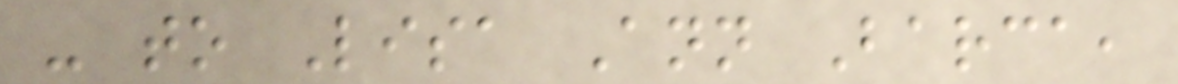- to Lisa Ann Barca,
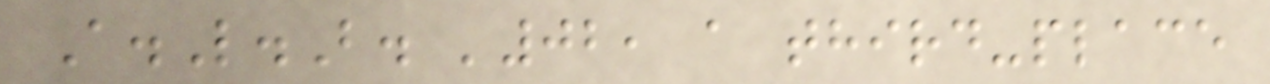A.L.B. '02, a third-place
